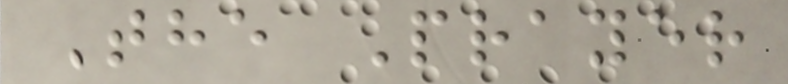The Prayer
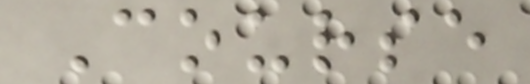Course
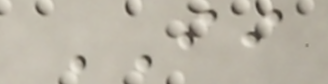II
